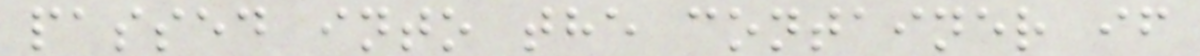passed into the container if
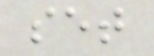set
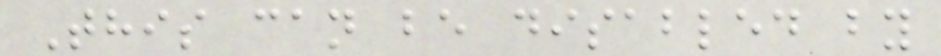This can be disabled by
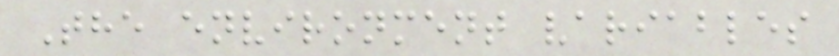The environment variables
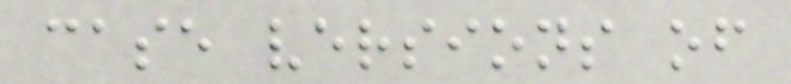case versions of
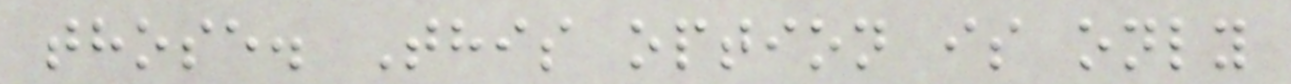those. This option is only
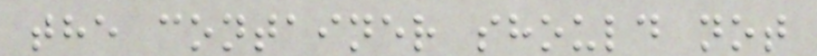the container should not
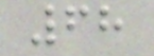68
